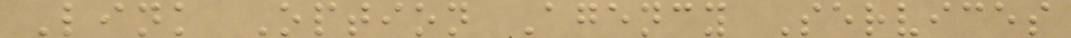Link Option Agency Services
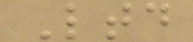Ltd
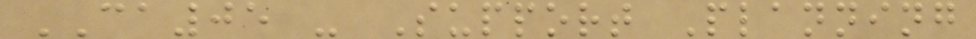CA05 - Support Planning
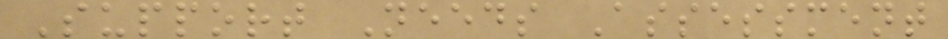Support Needs Assessment
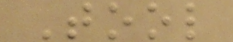Tool
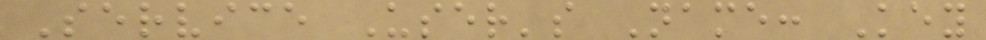Service User's Name: Key
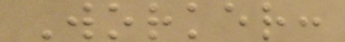Worker:
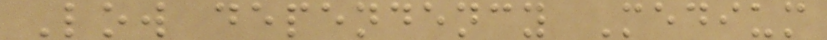Low dependency Medium
